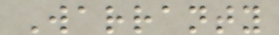Warranty
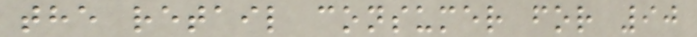the retail consumer for 90
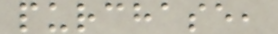purchase,
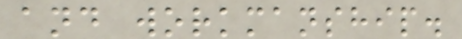and workmanship.
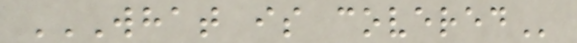WHAT IS COVERED
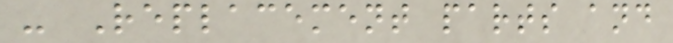- Replacement parts and
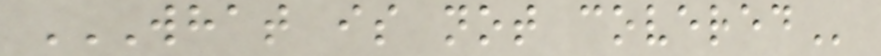WHAT IS NOT COVERED
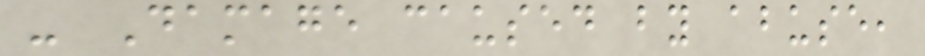- Damage caused by abuse,
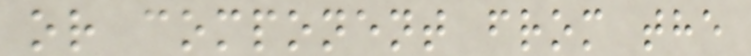or component from the
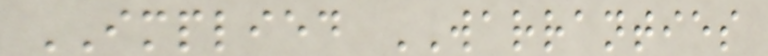IMPLIED WARRANTIES
